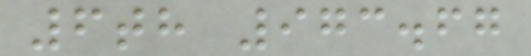6th 973.67
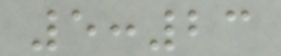5:23
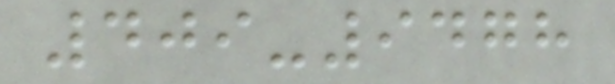409-9478
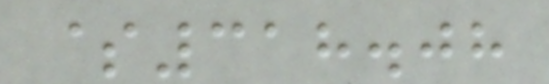$318.08
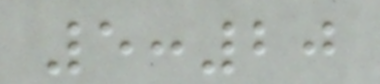5:20
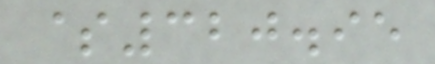$320.95
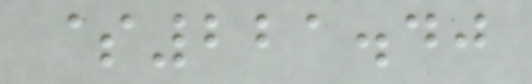$221.40
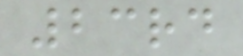23rd
